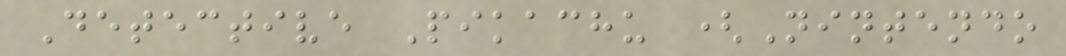Detective Pikachu (Nintendo
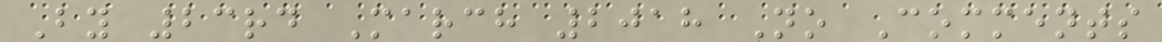By 23rd March 2018 No Comments
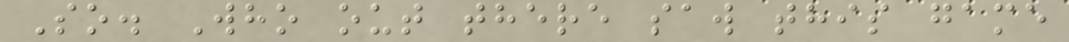So. Who out there saw this game
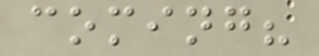coming?
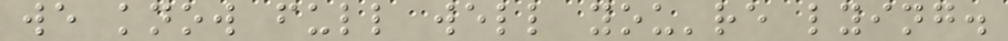we know full well you're lying.
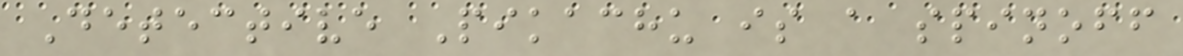Detective Pikachu is a spinoff
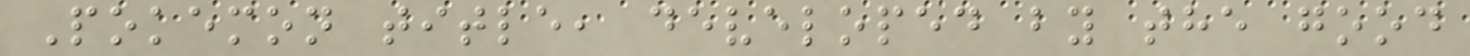Pokemon title, developed by the good
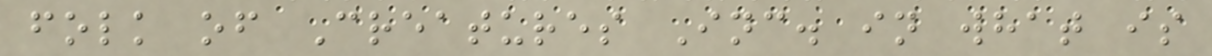folk of Creatures Inc. in what is
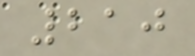210
